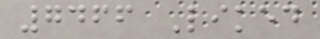7466 Liked
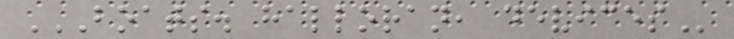BOATS. HALLORAN, DEVICES
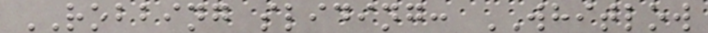ROBBING sliding: WHITLOW
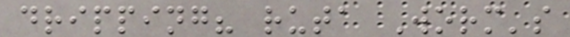dripping? ruta Worm's
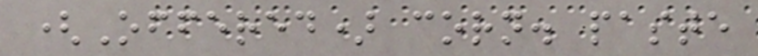(Offered) corn. paste
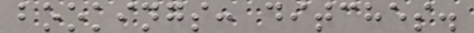bookings: ditches.
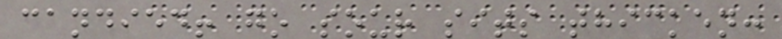candied! go sour sits thicken:
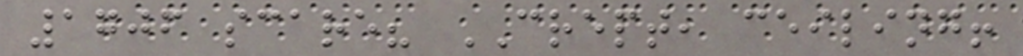1706 scare? CREPT, ceiling!
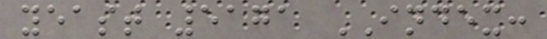yeast 5171 INDEX:
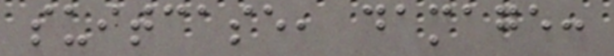suitcase, damage:
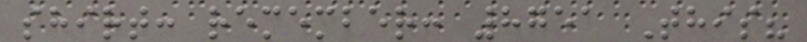shirt: remember: 8751 This?
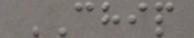CHIP
